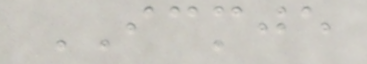ICMJE
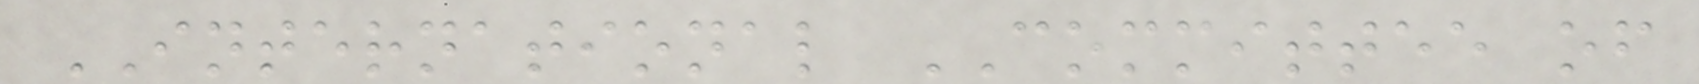INTERNATIONAL COMMITTEE of
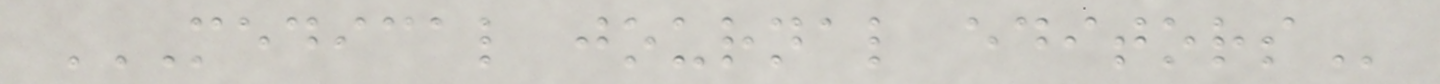MEDICAL JOURNAL EDITORS
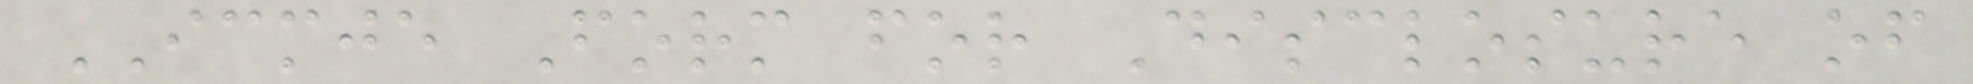ICMJE Form for Disclosure of
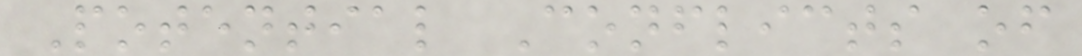Potential Conflicts of
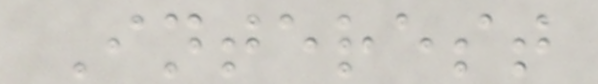Interest
